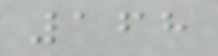168
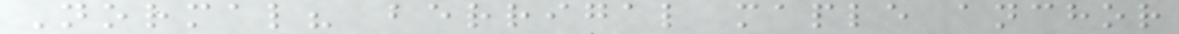Normal? berrigal maple anchor
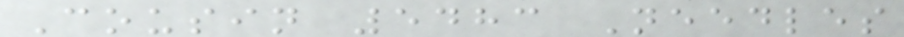Cousin 5483 Needles
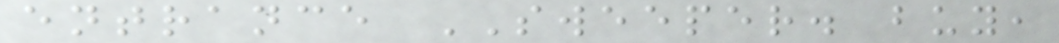entrance SWEEPER. buy,
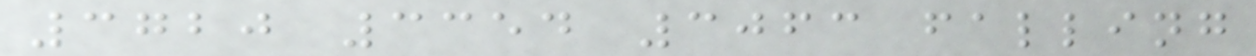3720 3354 3063 falling
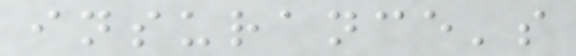insurance's
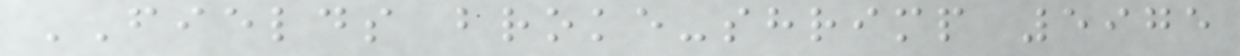FIELDS broke-shrimp 5975
